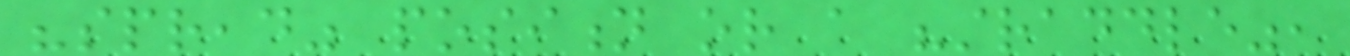"spread" position or a "straddle",
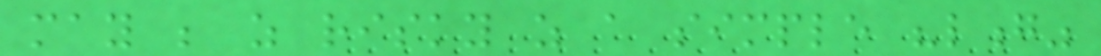may be as risky as a simple "long"
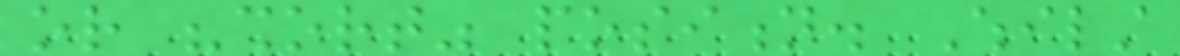or "short" position. Whilst
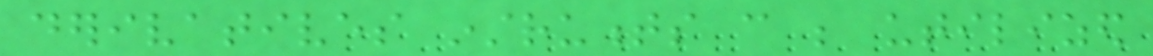derivatives instruments can be utilized
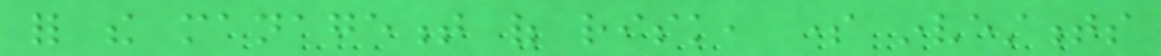for the management of risk, some investments
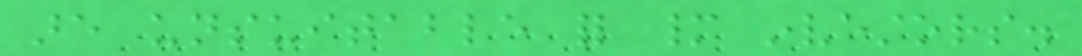are unsuitable for many investors.
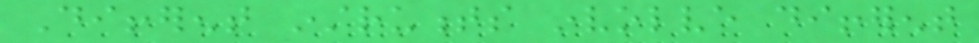Different instruments involve different
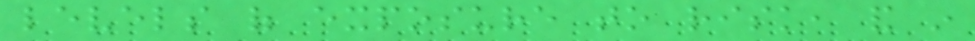levels of exposure to risk, and in
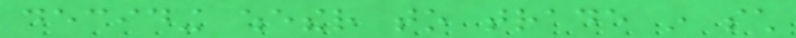deciding whether to trade in such
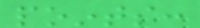points:
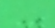-
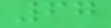67
